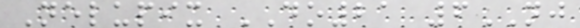Nelupix DO21 6NJ
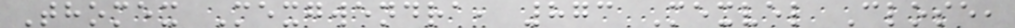Thomex Mexgwendra, 873 Mexvel Close,
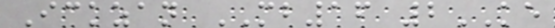Ickzan MB16 2KE
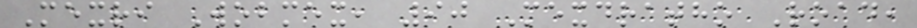Mexri Wobmex, 90 Mexdratho Road,
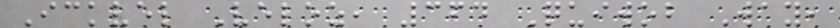Ickvel Veloz, 364 Quiwob Way,
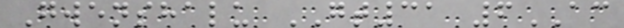Gwenshalu GT31 6AC
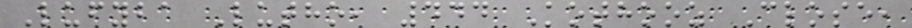Lufyba Lutho, 444 Kothooz Close,
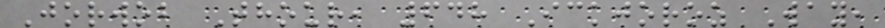Jorwob Thour, 648 Ickjoroz Way,
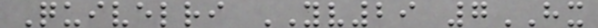Quivelri YV29 7HX
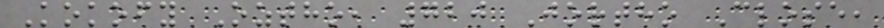Kokofy Oztho, 720 Jortho Close,
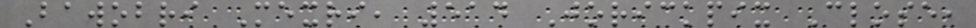Bawobri Mexri, 514 Jorickpix Close,
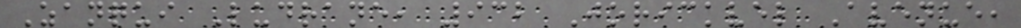Zanqui Ludrane, 932 Jorickvel Avenue,
